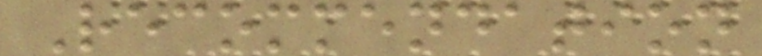Recommendation
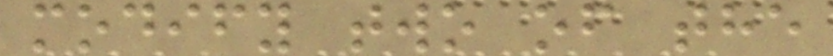modify two of the
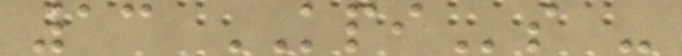13 KPIs -
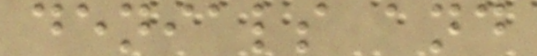denials and
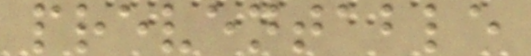preventable
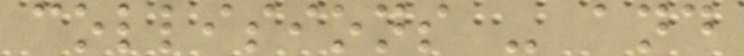collisions - and
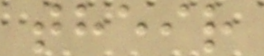their
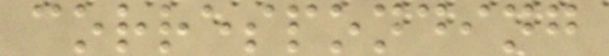corresponding
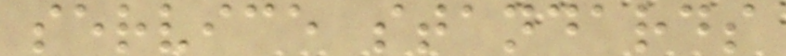service standards
